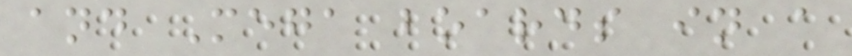and Mega boards in a
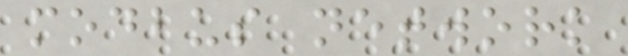modbus network
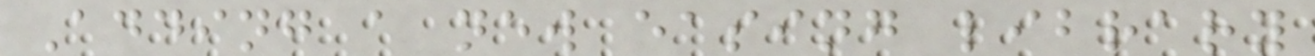Adding a new easing library
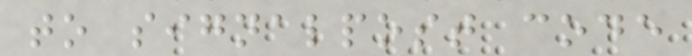to signalpost code
